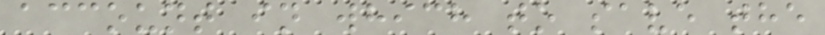account in which to save the
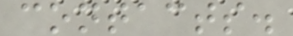contacts.
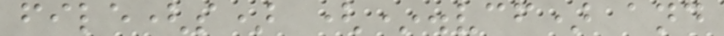file(s) (*.vcf) and
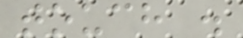touch .
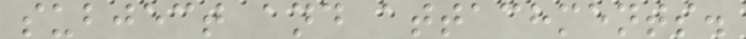subject and attachments.
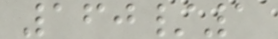160/1
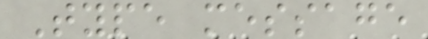Type message
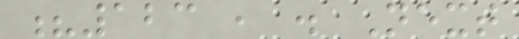?123 , . Next
